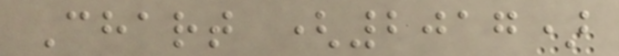Chart (2017)
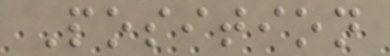Position
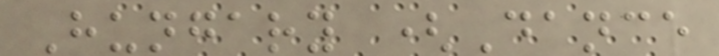Hungary (Dance
